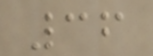36
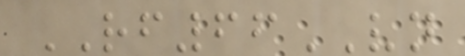RF66VN
